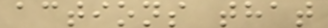actions that
